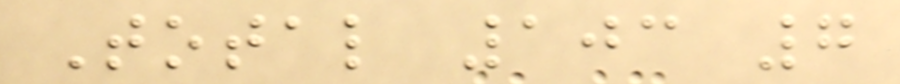Total 103 7
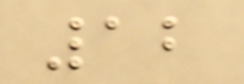12
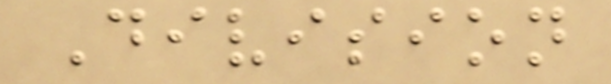Division
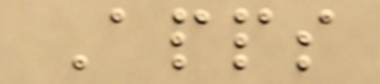Apps
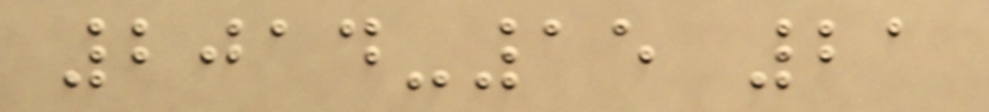2014-15 21
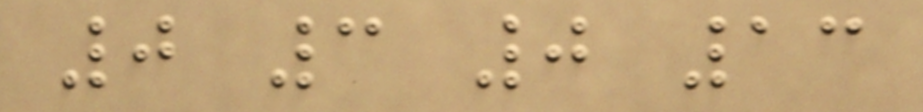0 3 0 13
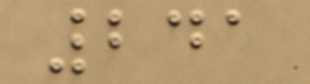241
